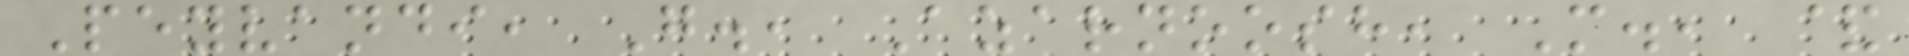Peyvandi, G., Azarnoosh, M., &
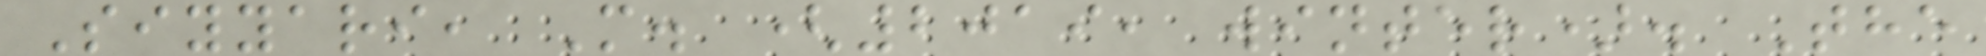Siyyari, M. (2019, winter). The
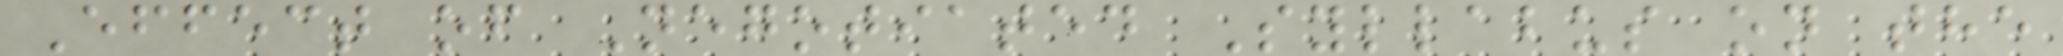Effect of Negotiated Syllabus on the
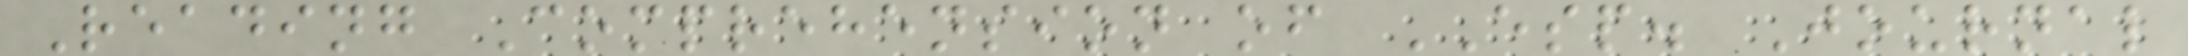Reading Comprehension of ESP. Journal
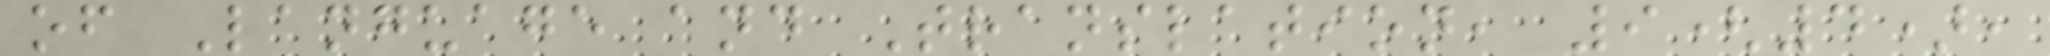of Language and Translation, 9(4),
